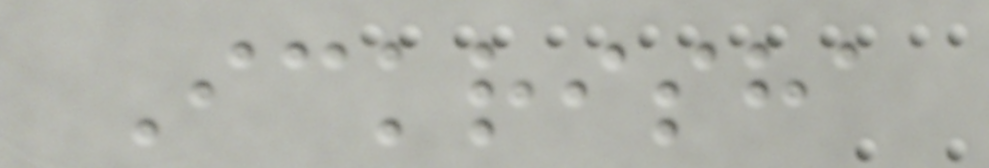Ickrisha
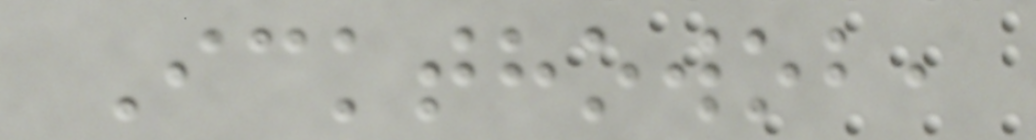Ickthowob,
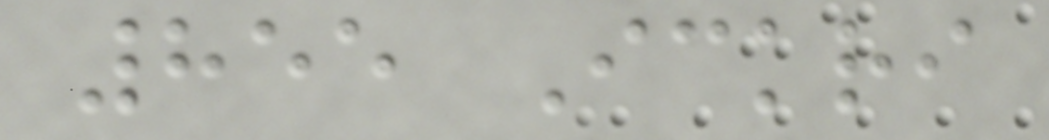855 Ickri
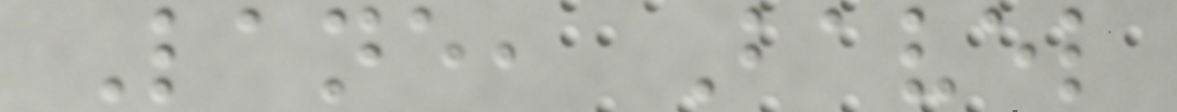Lane, Bavel
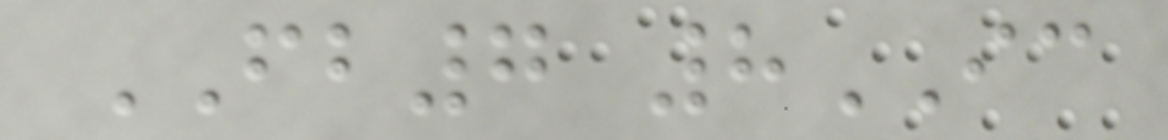FB7 8IC
